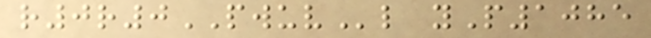r0r0PWUVl yP1085
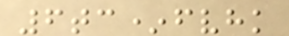6tc*fvhk
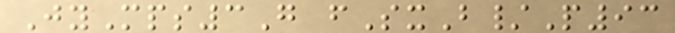JyMps3G fSxB/P93
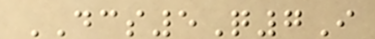DCS5Q7I
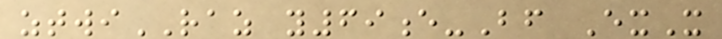ztwiRAZ y69e-Bf ExX
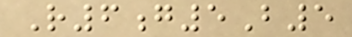R6g5B5
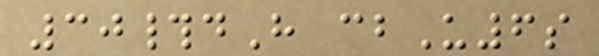30#dH cbU6s
